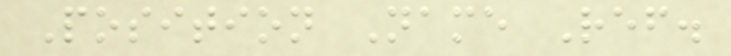Position Name Ref.
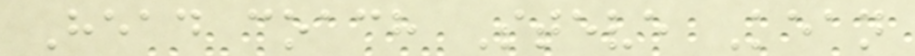Head coach Steve Kean
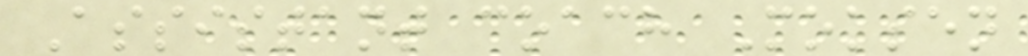Assistant coach Moksen
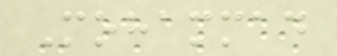Mohammad
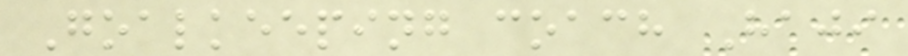Goalkeeping coach Haji
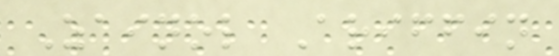Zainol Ariffin
